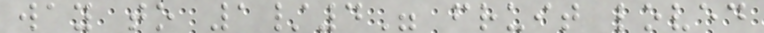way to 1/4" fruit loved
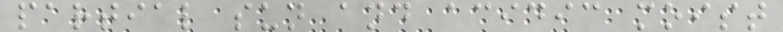partial sun and acidic moist
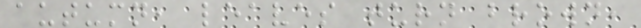autumn, leaves turn brown,
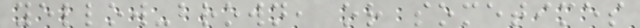yellow-brown, or sometimes
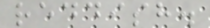reddish.
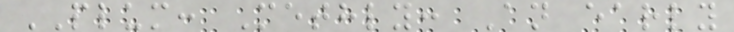PLUM: Methly: An early
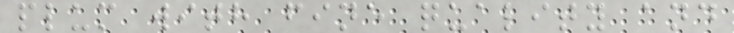plum with fine quality and
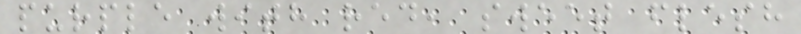purple with red, sweet flesh
